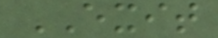EXIT
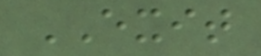EXIT
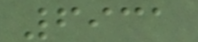6931
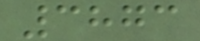3873
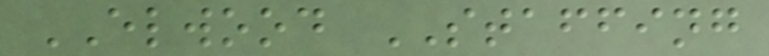ELWOOD STAFFING
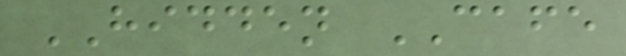HIDDEN CAFE
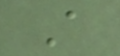A
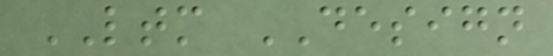LTM DESIGN
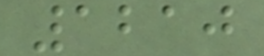1210
